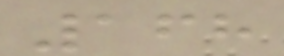168
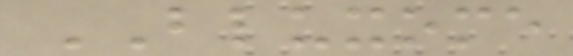BLUXOME
